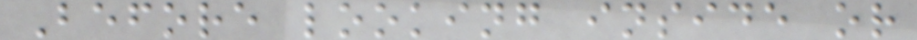Before looking inside or
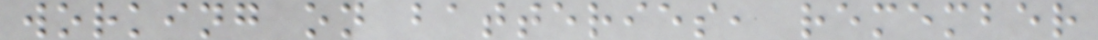working on batteries, remember
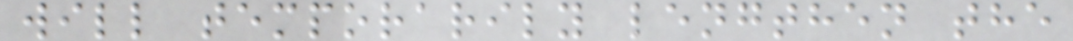will temporarily lengthen the
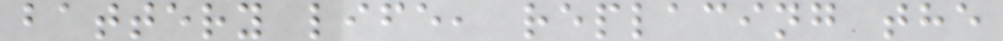battery life, replacing the
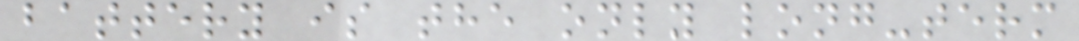battery is the only long-term
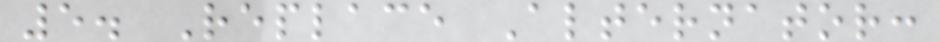5. Replace Alternator:
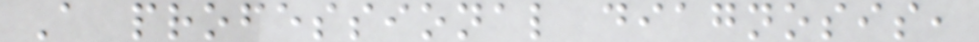A professional diagnosis,
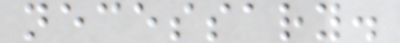necessary.
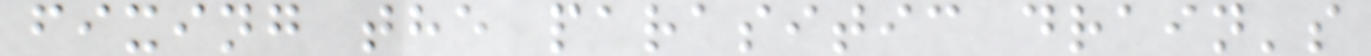fixing the parasitic drain's
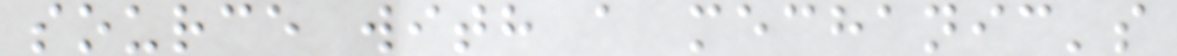source with a mechanic's
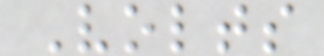Volts
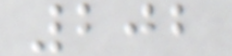202
